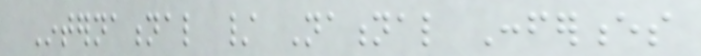International / National Conferences
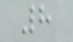8
